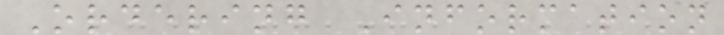Ordering Information
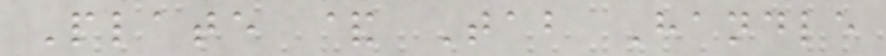Plate & Tab Handle
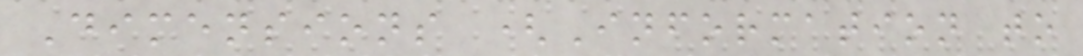Dimensions (Information to
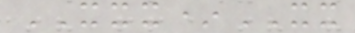XXX*XX
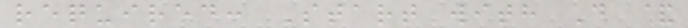required: Start with D &
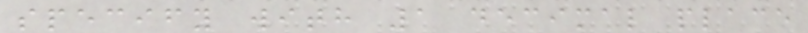specify with 1 decimal place
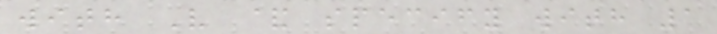with V & specify with 1
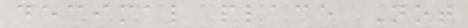decimal place Not
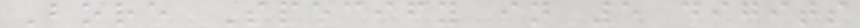Bore Specify in 5 digits
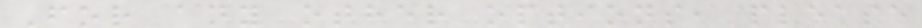For any other options, please
